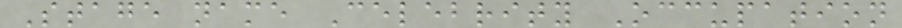Stage name Celebrity Occupation
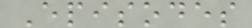Episodes
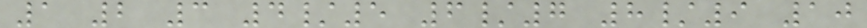1 2 3 4/5 6/7 8/9 10
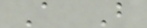A B
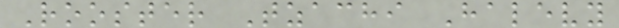Rooster Tzachi Halevy
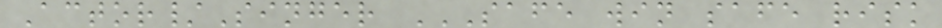Actor/Singer SAFE WIN SAFE RISK
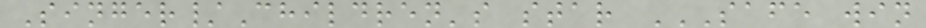Singer/Children's star SAFE WIN
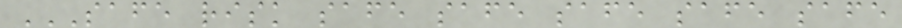SAFE RISK SAFE SAFE SAFE SAFE SAFE
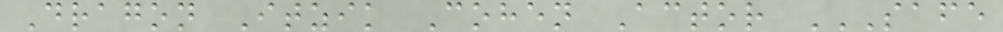Dragon Itzik Cohen Actor SAFE
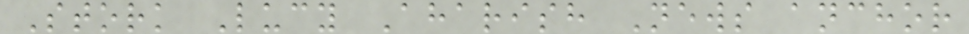Stork Lucy Aharish News anchor
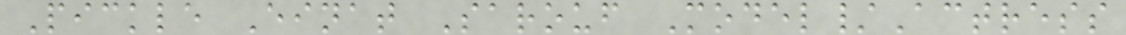Pickle Einat Sarouf Model/Actress
